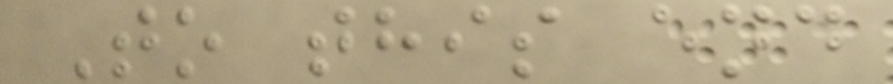To this end
